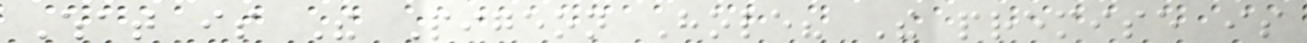What is The Pigeon Hole? The premise is
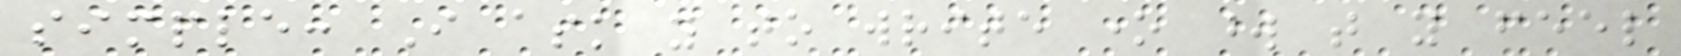simple: I ask you to write one word that you feel
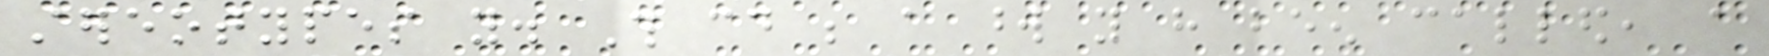stereotypes you. This could be a word you have been called, a
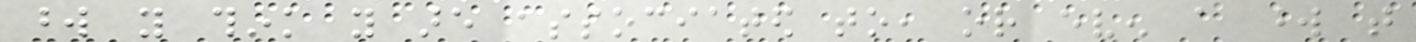word you think you are associated to, or even a word that
